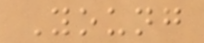Young
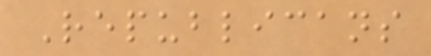Republicans
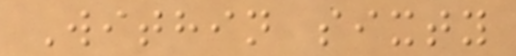Within sixty
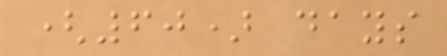(60) days
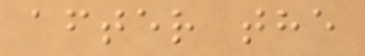after the
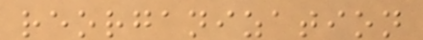reorganization
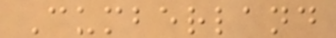Cumberland
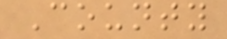County
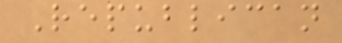Republican
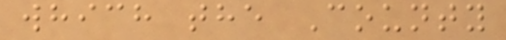which the County
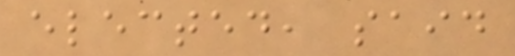elected, said
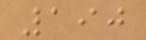190
